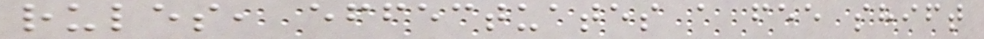rules, effectuates a fee shift
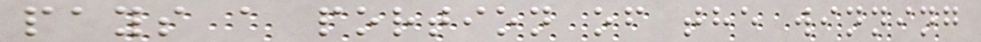pays a portion of the winning
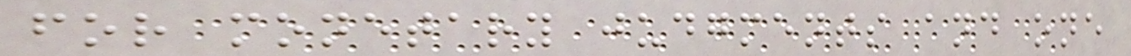for monetary judgments and one
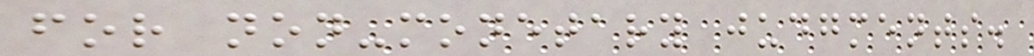for non-monetary judgments.
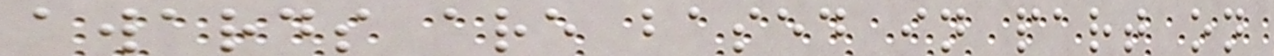awards are based in part on
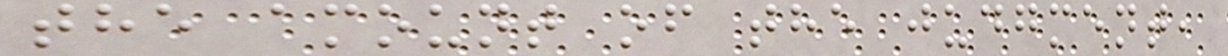the amount of the judgment,
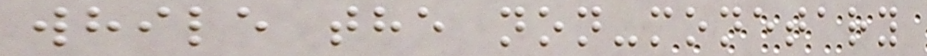while the non-monetary
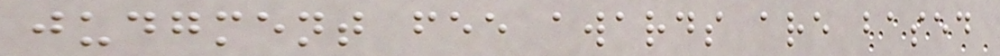judgment fee awards are based
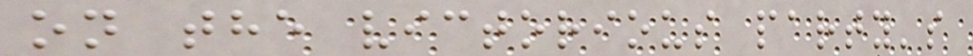on the victorious party's
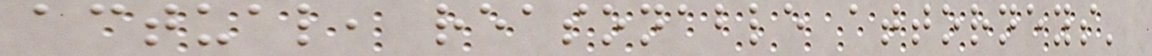actual, reasonable attorneys'
